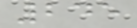245
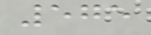575
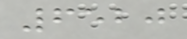6520
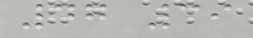47 39
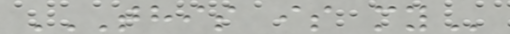THIS IS MY
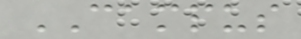CAMPUS
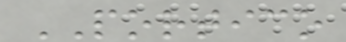PORTICO
